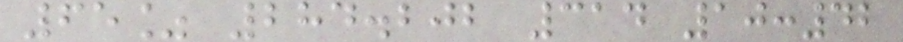65% 284.202 314 10:42
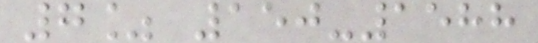7% 150-1588
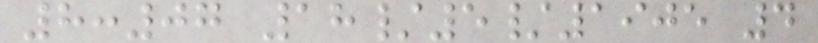8:07 18/5/1905 4
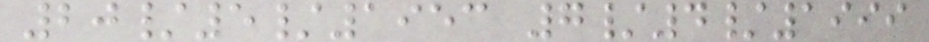20/5/1953 7/4/1999
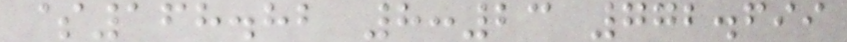$168.82 8:23 772.699
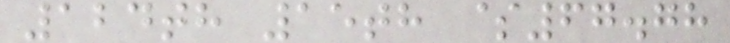124th 15th $67.78
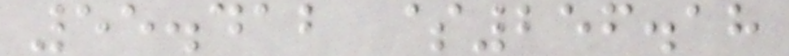55.412 $256.18
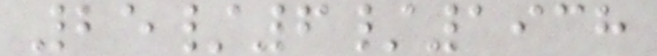25/6/1938
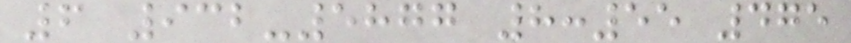6 932-5877 8:55 475
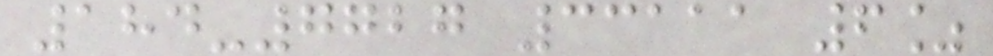184-7727 33111 6%
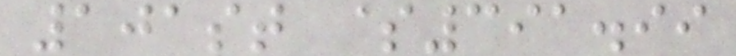101st $391.99
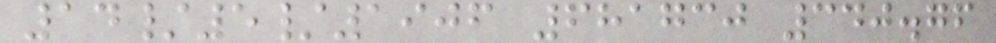14/5/1906 681730 340.76
